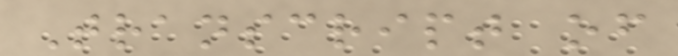Transcript of
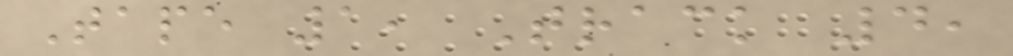Tape 1, Track 4,
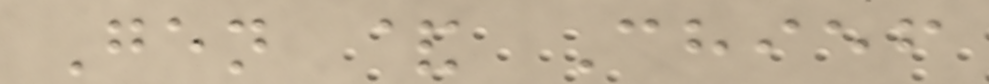Gen & Chief
